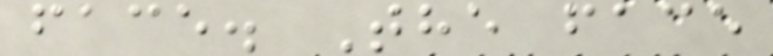face. The face
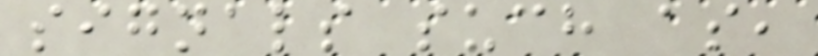signals such as,
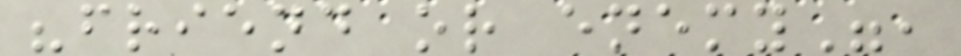"friend or enemy",
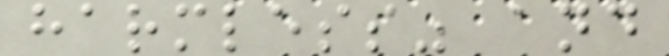harmless" and
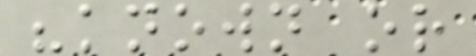"known or
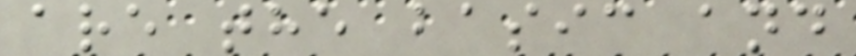are the basic and
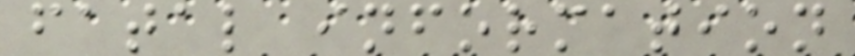fatal information
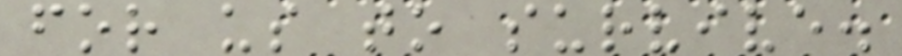for us to survive.
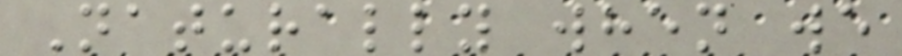Naturally when we
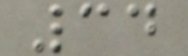34
